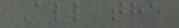All the
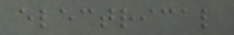electrical
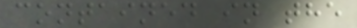contained in the
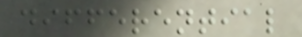differential
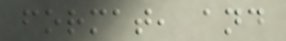format, and
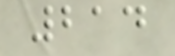214
